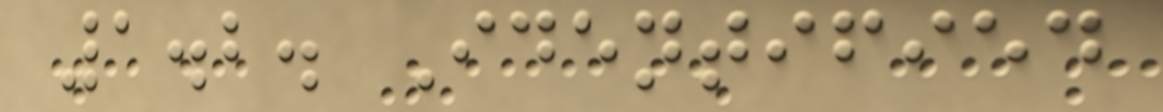1.2. Identified
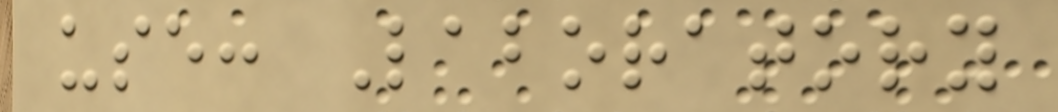use: Laboratory
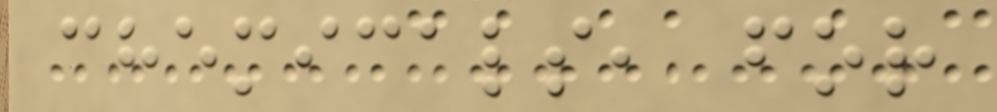chemicals, for
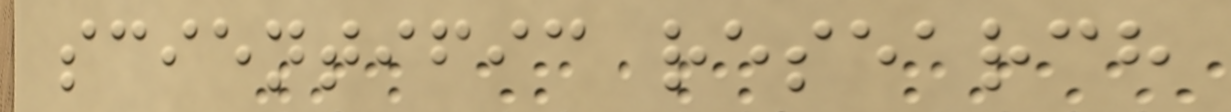scientific research
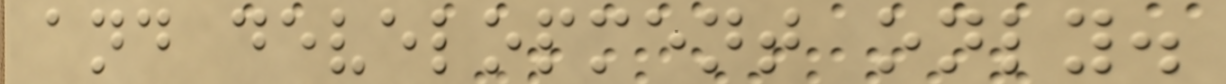and development only.
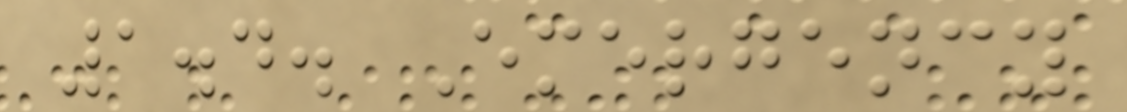1.4. Emergency
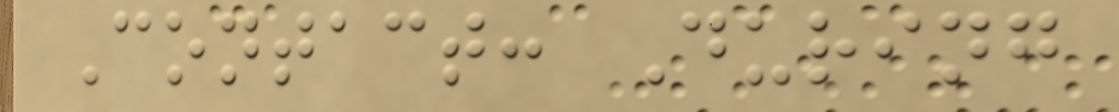Contact: During
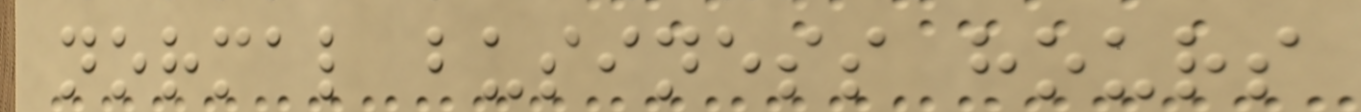normal business hours
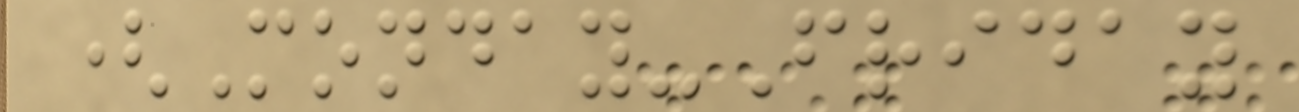(Monday-Friday
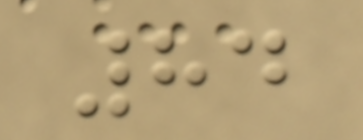84
